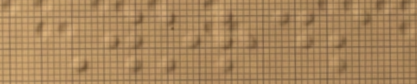Words
